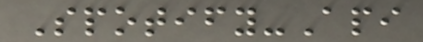Spotify-Api
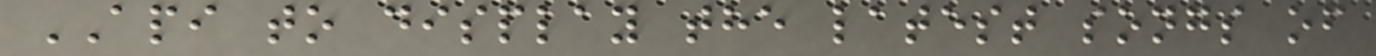API to display the latest songs of
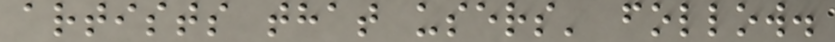artists that users' follow.
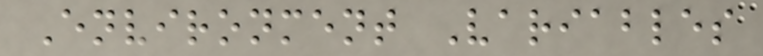Environment Variables
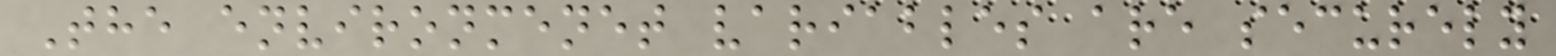The environmenet variables are securely
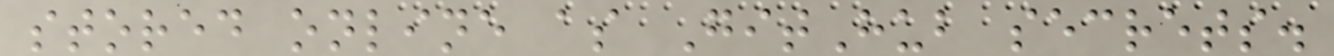stored online as GitHub secrets.
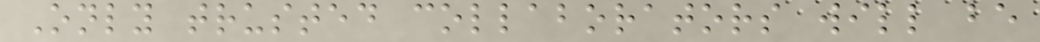Only trusted collaborators will be
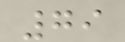79
